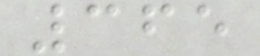365
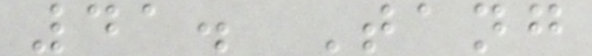41. Tang
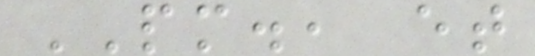PM., et
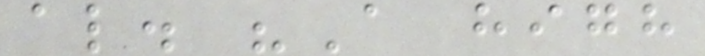al. "A high
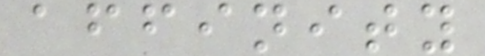affinity
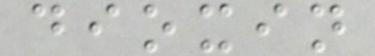dioxin
